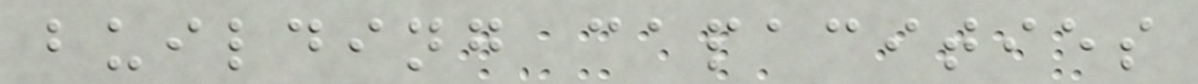building capacities
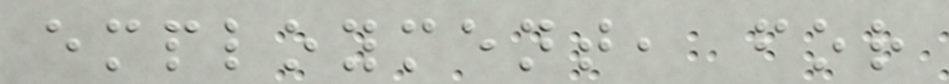employment, for
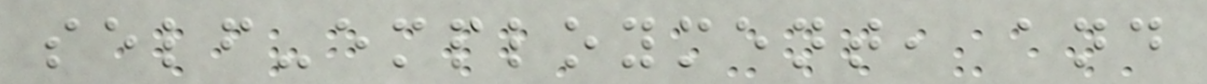self-employment, and
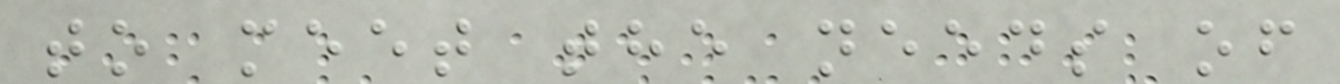to meet the needs of
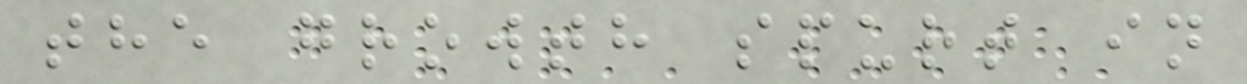the growth spurt in
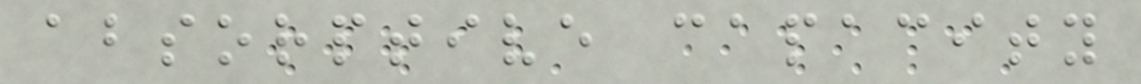absorptive capacity
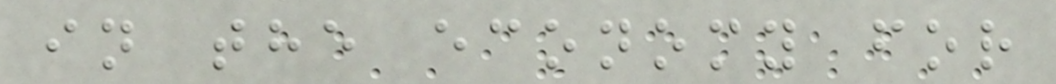in the economy for
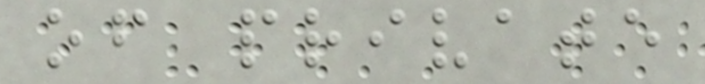of private
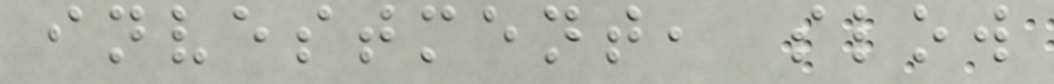investment, slow
